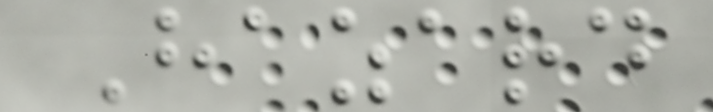Hazard
